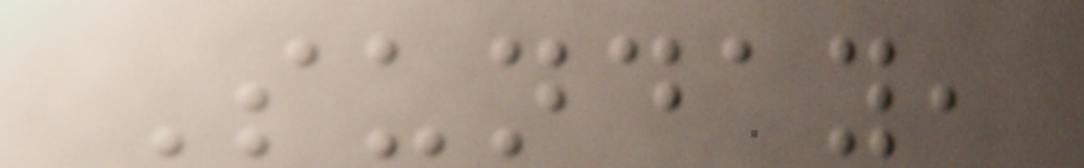Sunday,
